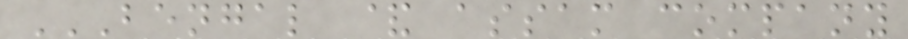BENGAL & ASSAM COMPANY
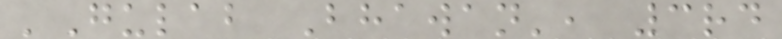'Gulab Bhawan', 3rd
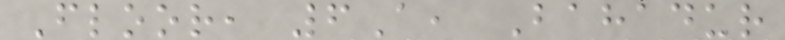Floor, 6A, Bahadur
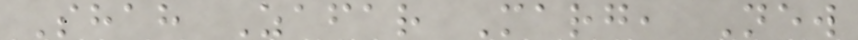Shah Zafar Marg, New
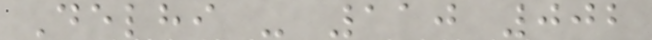Delhi - 110 002
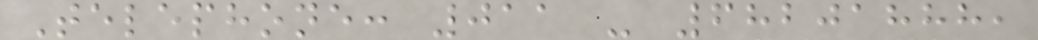Telephone: 011 - 68201888,
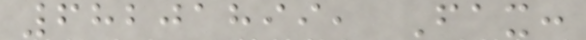68201899, Fax:
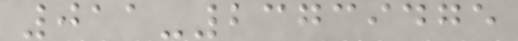011-23739475
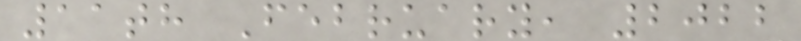11th February, 2022
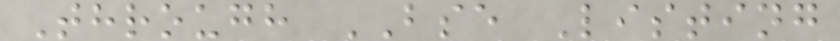Through BSE Listing
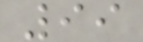99
